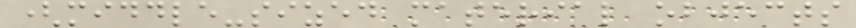(middle-sized material objects
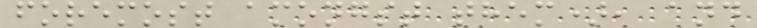foremost amongst them), and
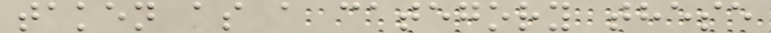taken as a category these
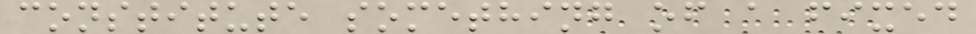constitute something of a fixed
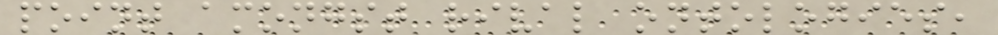point amongst rival ontologies,
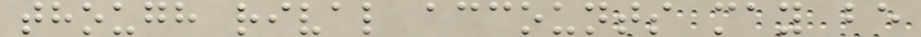though rival accounts may be
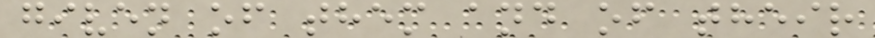given of them and of their
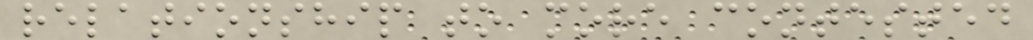relationship to more contested
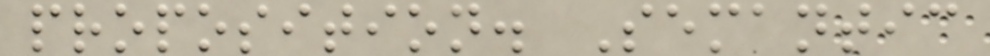proposition. Semantic
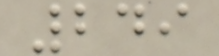249
